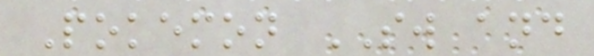Pokemon SW and
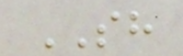SH
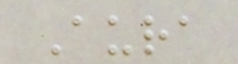Aura
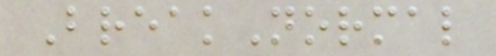BreakNormal
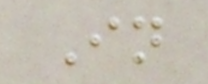In
